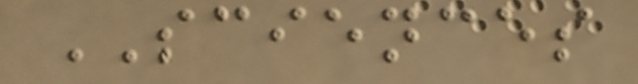SCIENCES
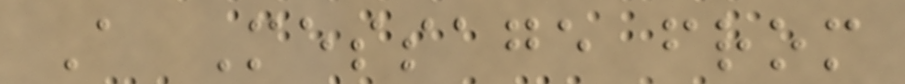A Message from
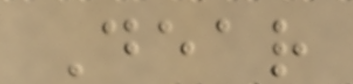Dear
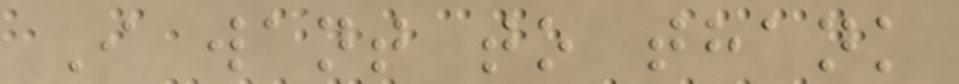I want to thank
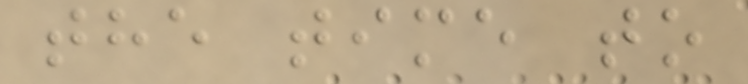the time to
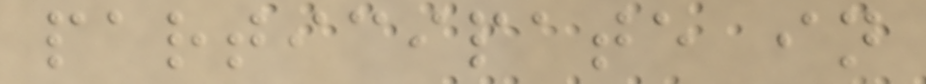participate in
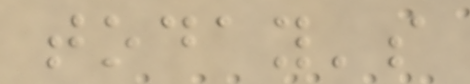today's
